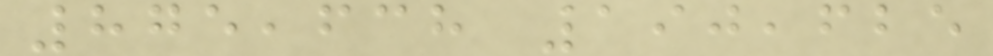875,638 190,625
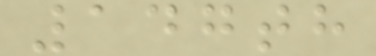147th
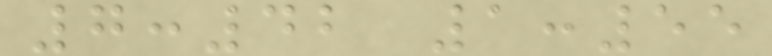7:42 1:55
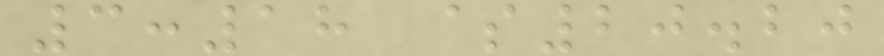3:18 $20.20
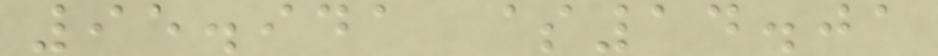95.941 $14.01
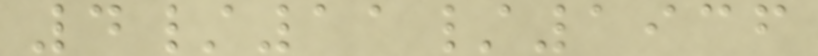4/11/1936
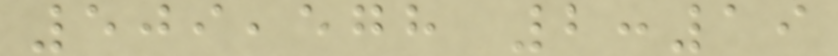509,578 2:19
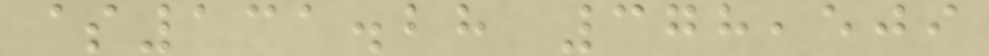$131.28 378,509
